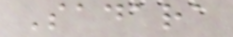Sadara
